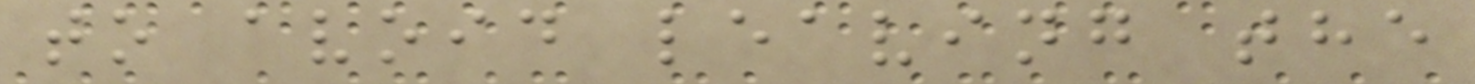to avoid leaving the
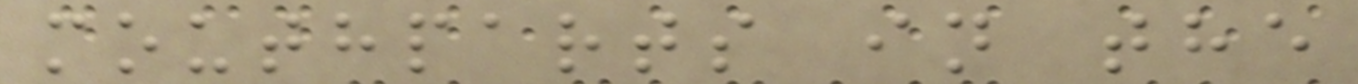mouthparts in the
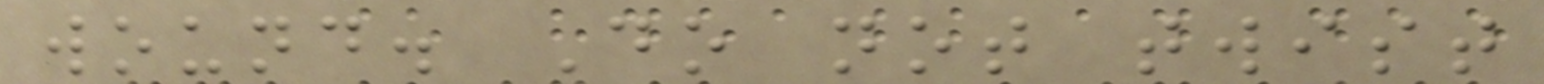wound. Do not twist
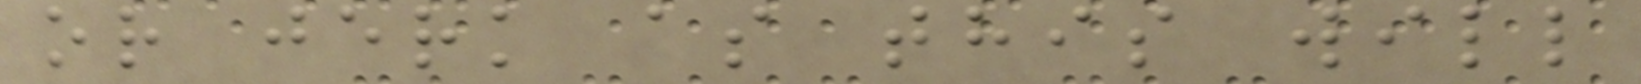or jerk as this will
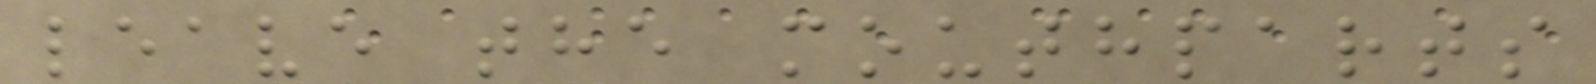leave the mouthparts
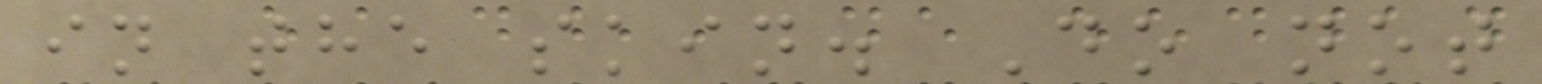in the skin. Do not
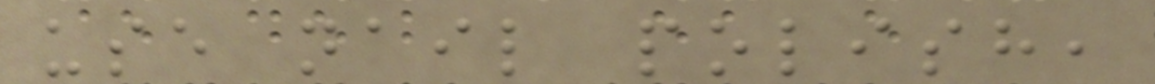use nail polish,
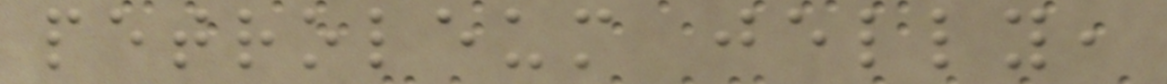petroleum jelly,
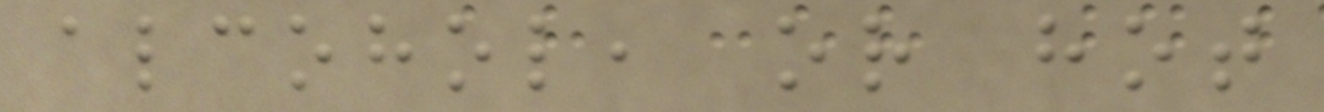alcohol, or hot
